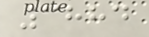3884
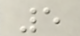5
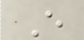E
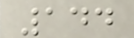144
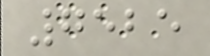7525
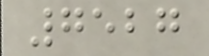7527
